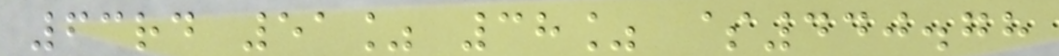63rd 51% 38% $440.78
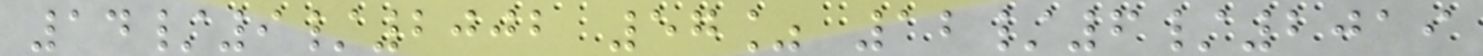14/9/2002 57% 12/6/2019
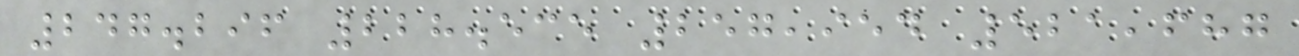247.296 228.535 257,954 521,687
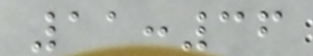11:36
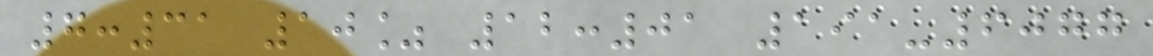7:31 10% 12:01 191-6077
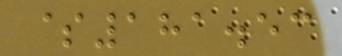$181.53
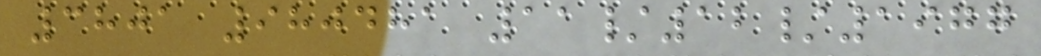3801 980481 11/12/1977
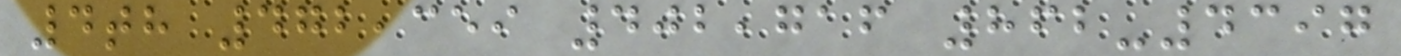4th 472,359 402,716 862-4397
